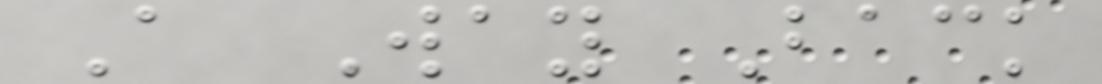A Way Back
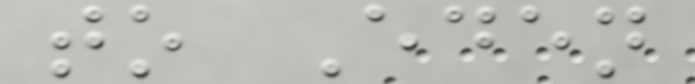to Eden
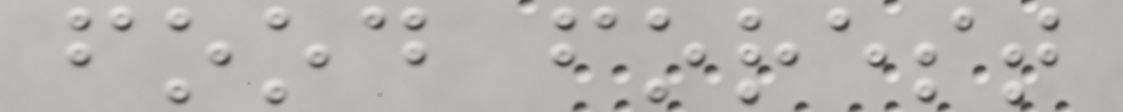food forest
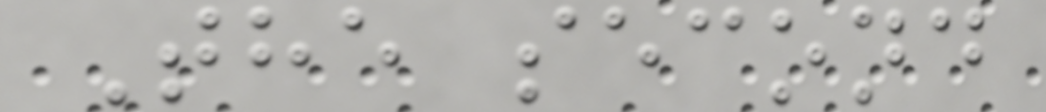The second
